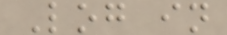Log in
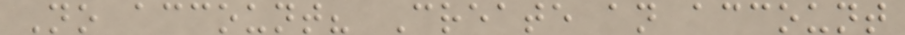No account? Create an account
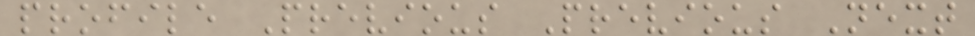profile Previous Previous Next
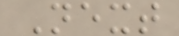Next
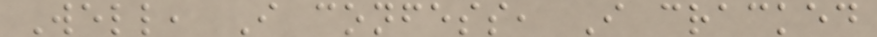Well, I confess, I cracked
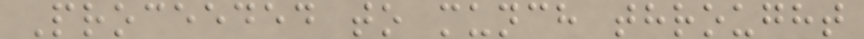Proceeded to munch throught
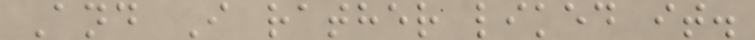And I rather liked it.
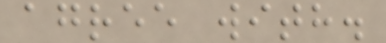agree with.
